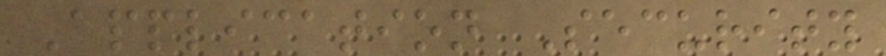Application Security
